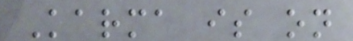Karma is on
